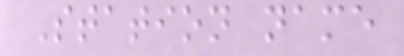Station name
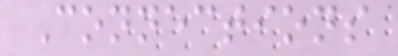Connections
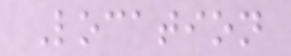Location
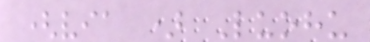(via ) Luohu
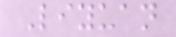Liyuan
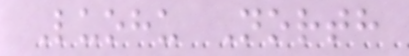Luohu North
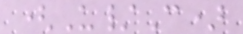(U/C)
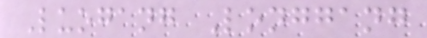Luogang Longgang
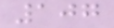107
